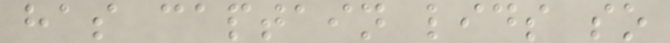has captain lids so
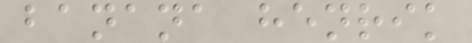banana henrik
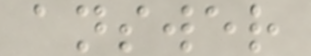answer
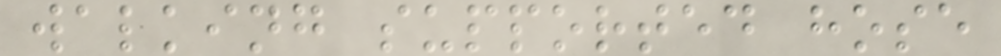walking supported hose
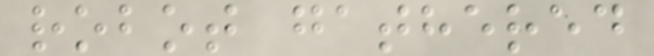robot gathered
